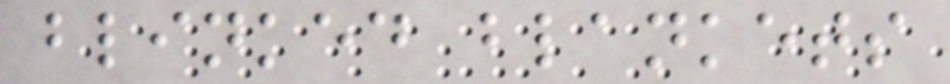blinked blankets
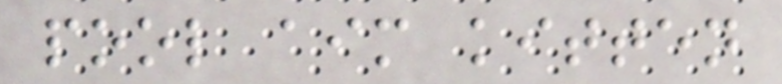pool aim kitten
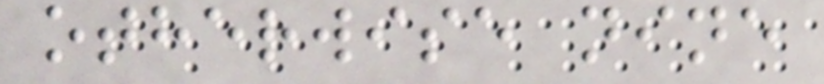otherwise nine
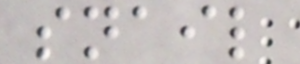snail
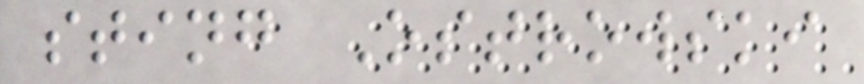sting Ostrowski
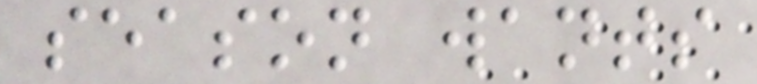season wants
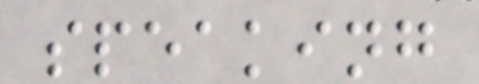speaking
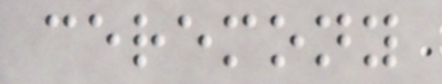ceremony
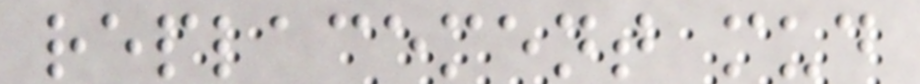replacement mud
